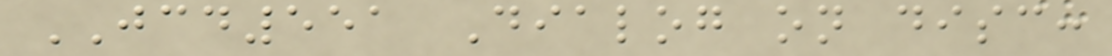JCD551 Dialog on disc:
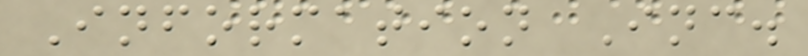Information Inc.
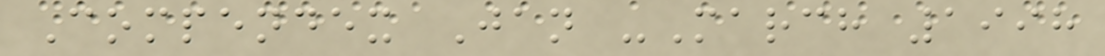Compendex Jan -March 1998
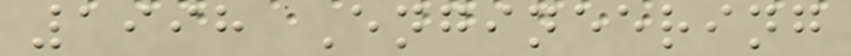1998 Engineering
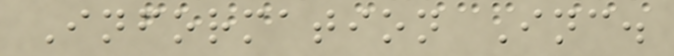Information Inc.
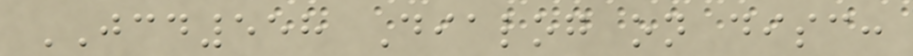JCD558 Dialog on disc:
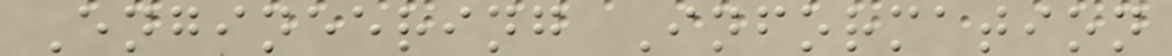Engineering Information
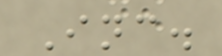Inc.
